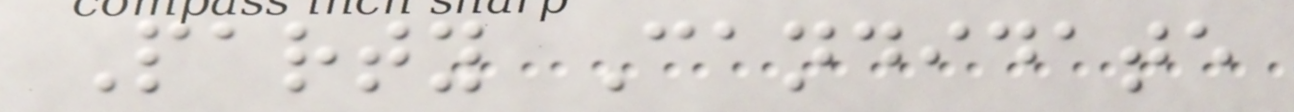Party Candidate
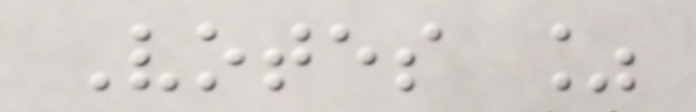Votes %
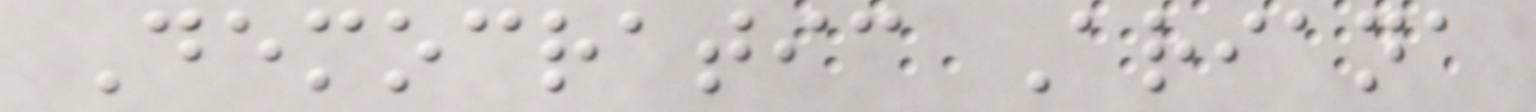Democratic Ariana
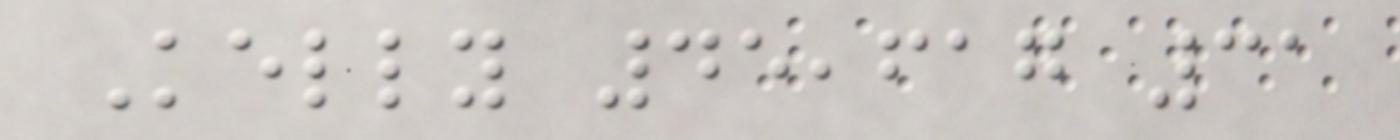Kelly 45,617 31
